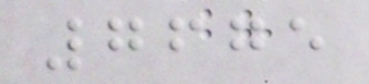7675
